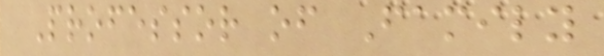Professor of Family
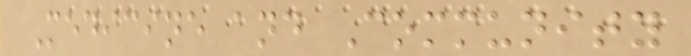Medicine and Community
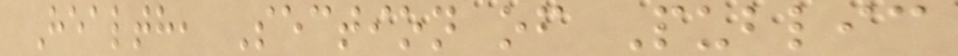Health, Section of Public
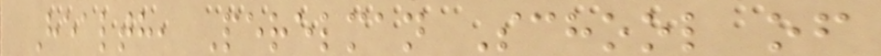Health, Perelman School of
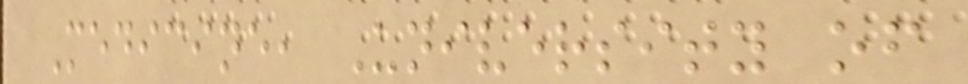Medicine, University of
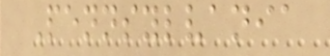Pennsylvania
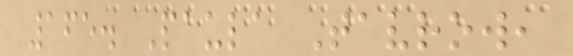165. Paula Tavrow,
